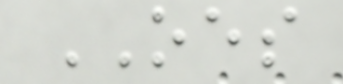OES
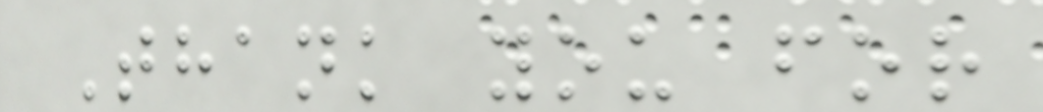Thank you for
